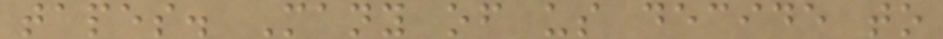tapes. Many of us decide to
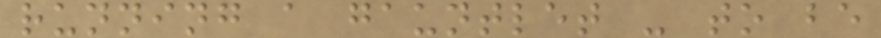running a gauntlet - to be
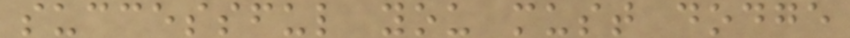successful you must dodge
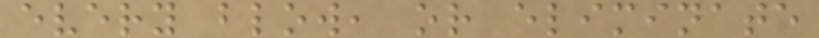every blow, or eliminate
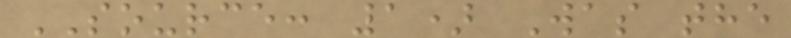SOURCE: 1) Was the
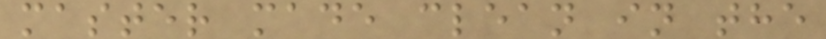master made clean in the
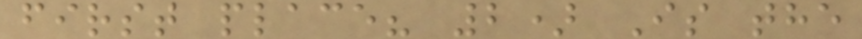first place? 2) Is the
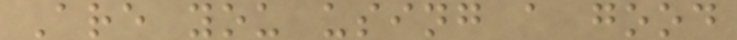Are you using a good
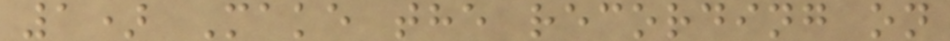1) Make the recording on
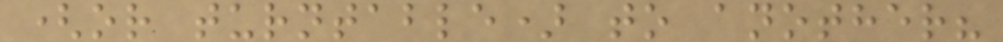(or turntable) to another?
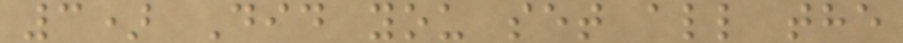3) Did you set all the
